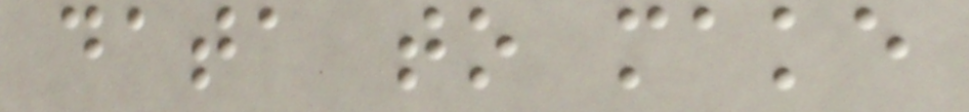data to make
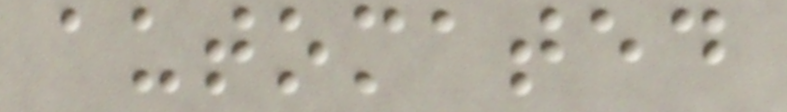automated
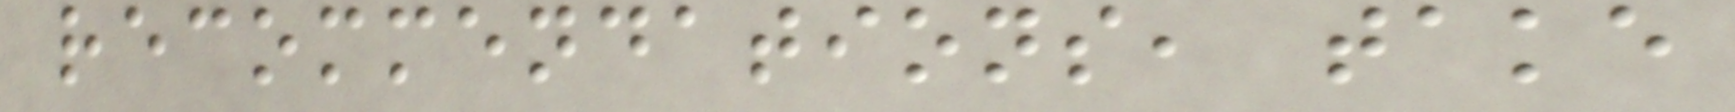recommendations, take
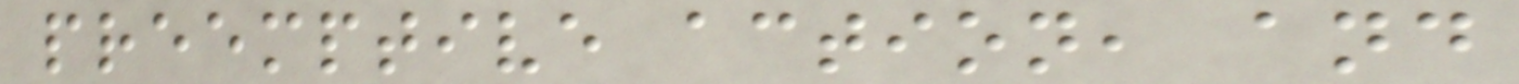preemptive action, and
